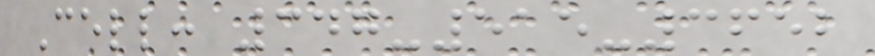Cell: 347-515-3652
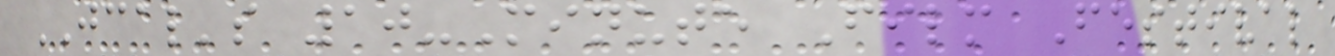JCAL's 10-Minute Film Festival
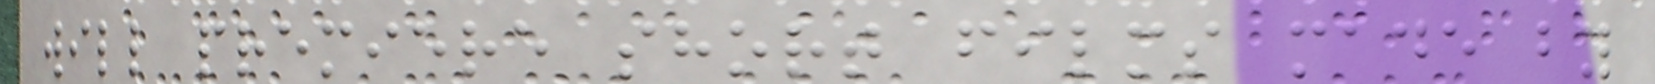will premiere short films made by
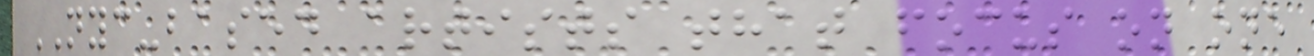NYC-based artists that focus on one
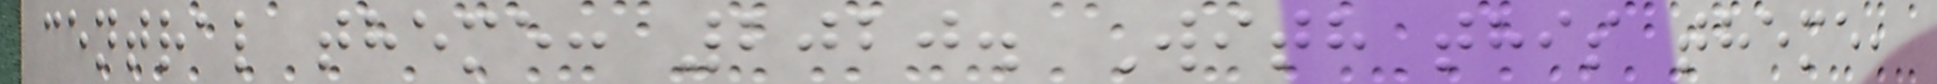central theme: 2020. With this theme,
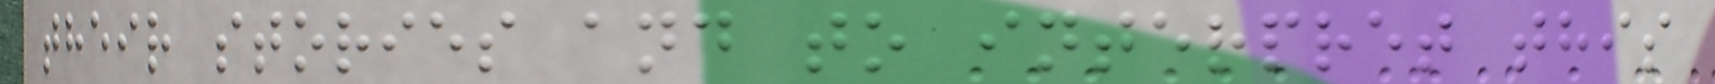their stories and to interpret this
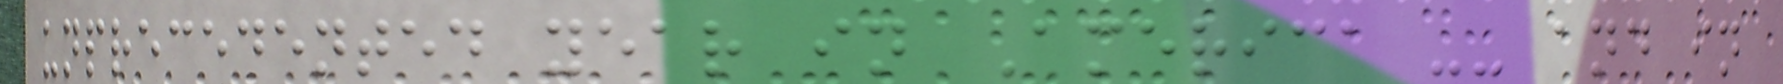unprecedented year in America -- and in
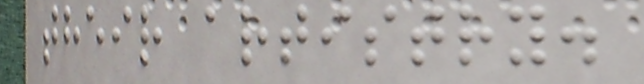their artistry.
